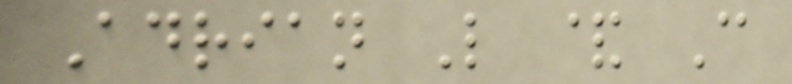Adrian L & C
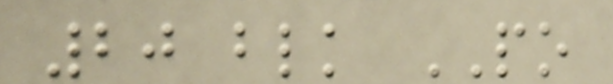20 blk PO
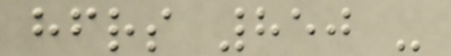hfrs 850 -
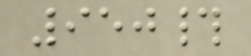950#
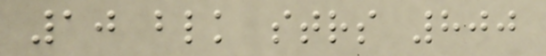10 blk strs 800
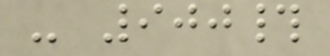- 900#
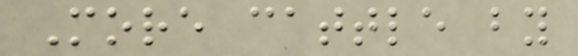More cattle by
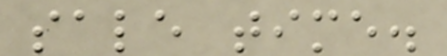sale time.
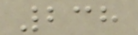238
